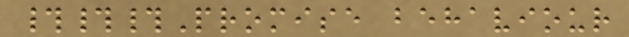###Promise behaviour
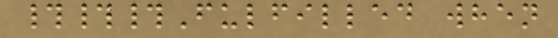###Fulfilled when
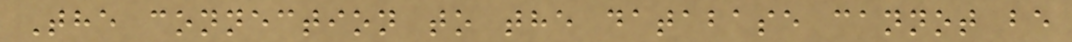The connection to the database cannot be
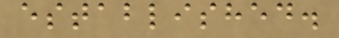established.
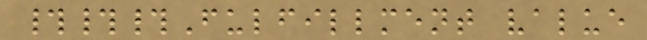###Fulfillment value
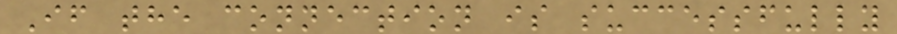If the connection is successfully
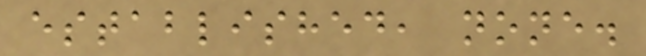established, none.
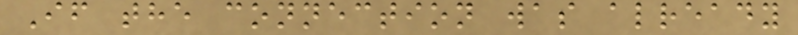If the connection was already
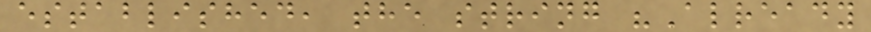established, the string "Already
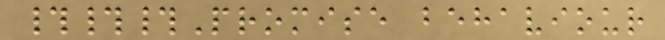###Promise behaviour
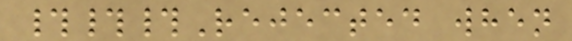###Rejected when
